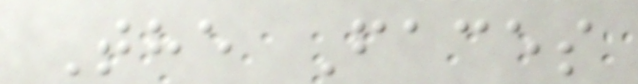The Faces
